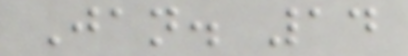Jan. 14
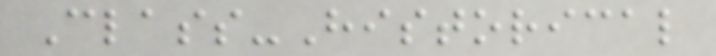Class-Historical
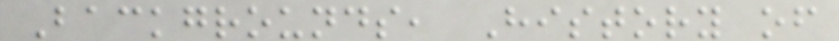Backgrounds, History of
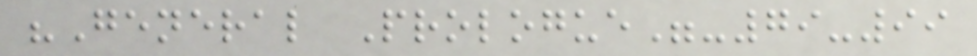"General Prologue"-79-99
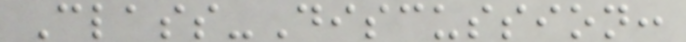Class-Discussion:
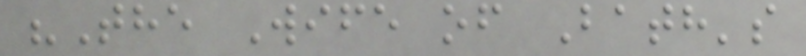"The Wife of Bath's
